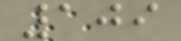109
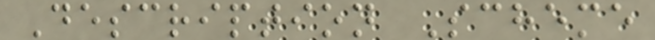Description Scheme
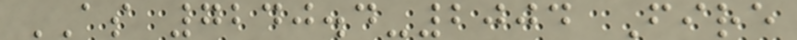AS 7240.4-2004 Fire
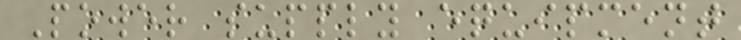Power supply equipment
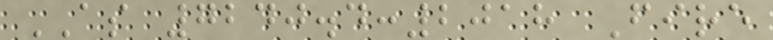AS 7240.4:2018 Fire
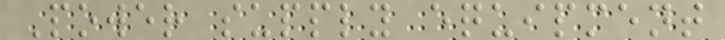Power supply equipment
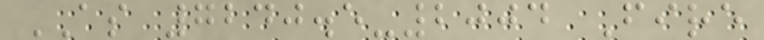AS 7240.5-2004 Fire
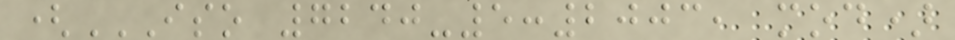(ISO 7240-5:2003, MOD)
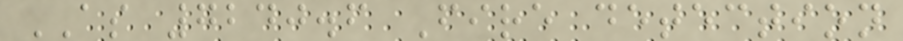AS 7240.6 Fire detection
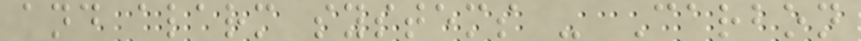and alarm systems - Carbon
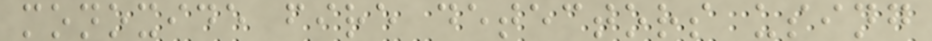monoxide fire detectors using
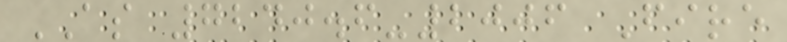AS 7240.6-2006 Fire
